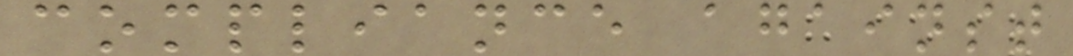compliance against
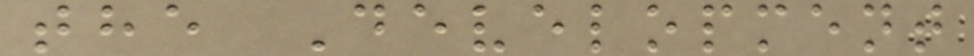the Development
